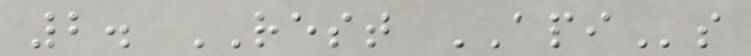2. REST APIs
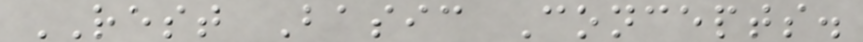REST Basic Concepts.
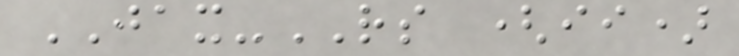JAX-RS (ii)
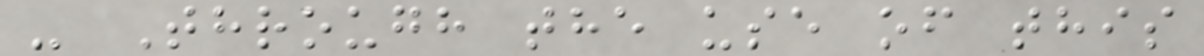- Through the use of this
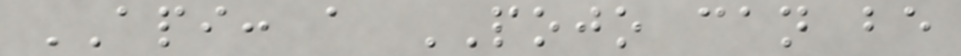API: a POJO can be
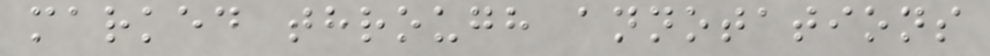marked through annotations
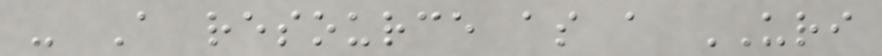- A resource as a URI
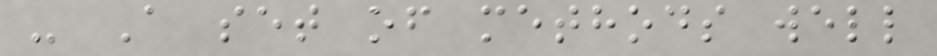- A set of methods well
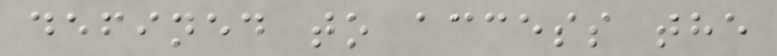defined to access the
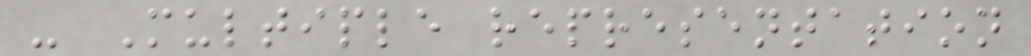- Multiple representation
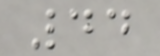44
